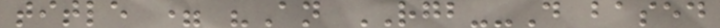title = "An RGB--D based
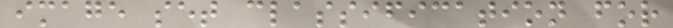image set classification for
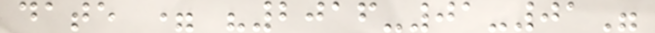date = "2016-01-01"
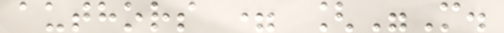authors = ["M.
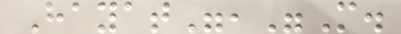Hayat","M.
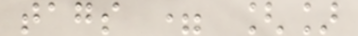tags = []
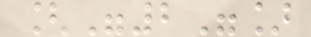["2"]
